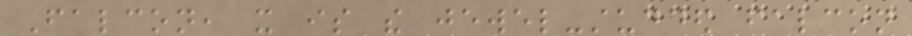Falcon, it is the jewel-studded falcon
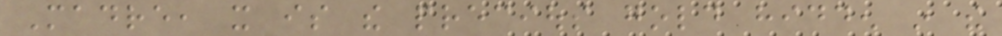Madre, it is the precious gold hidden in the
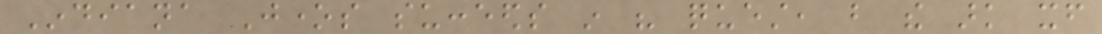Indiana Jones succeeds in his quest, but the ark itself
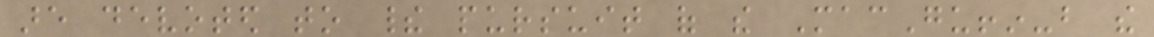are devoted to their pursuit of the MacGuffin-but the
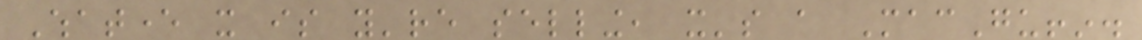Whatever it is you're selling, it's a MacGuffin.
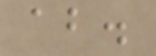about.
